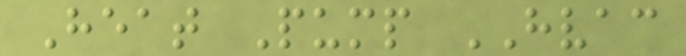Heat Pump HVAC
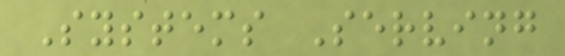Systems Serving
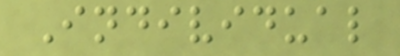Individual
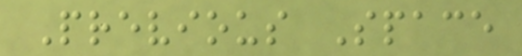Previous Space
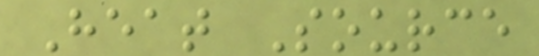Heat Source
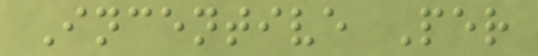Incentive Per
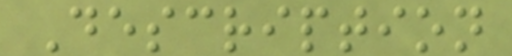Description
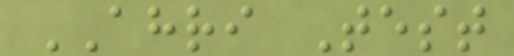AHRI Test
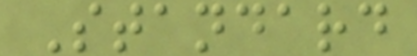Standard
